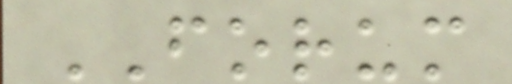FORUM
